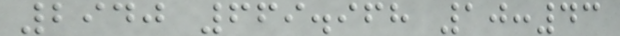2940 669.968 10:43
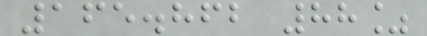165.862 88%
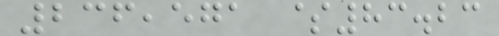236,571 $83.23
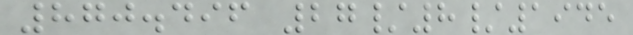870.496 27/8/1945
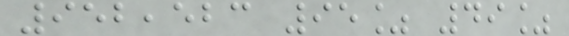952,523 95% 49%
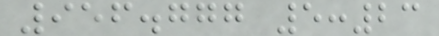956.777 5:23
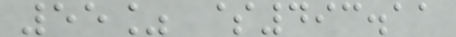55% $493.11
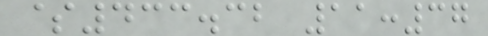$433.32 11:37
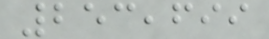253,699
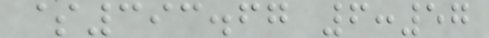$393.67 6:57
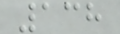138
